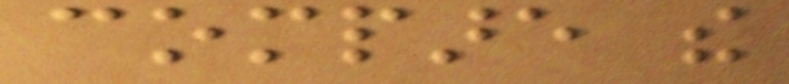compare the
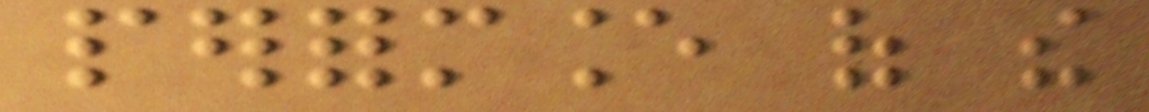performance of the
